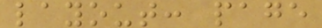layout: page
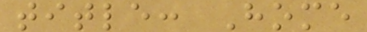title: Home
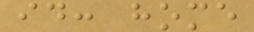id: home
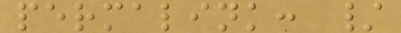permalink: /
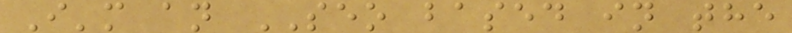I'm an SEO based in the
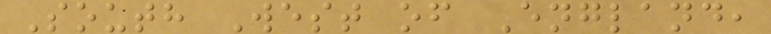South West of England,
